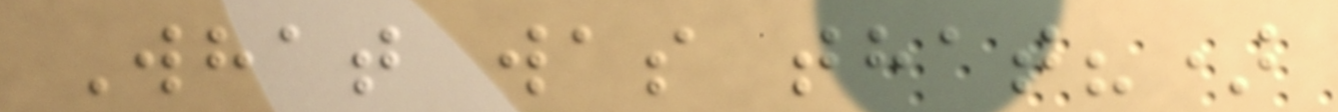What was that?)
